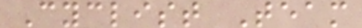Cyclist Team
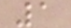1
